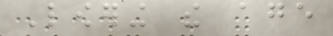Lowering the age
